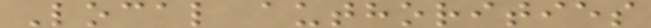Local authorities
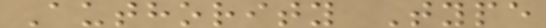Authority Type
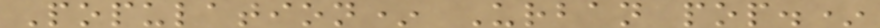Population* Urban pop.*
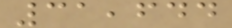31,644
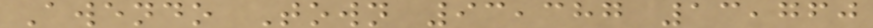Awendo Town 93,387 13,760
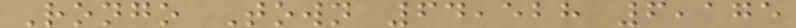Rongo Town 64,528 6,175
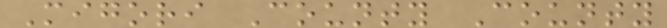Migori County County
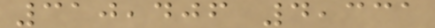310,406 4,331
